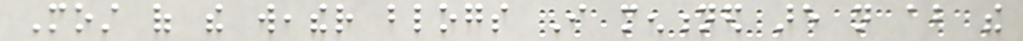Most of the weather blogs I mentioned are not about the
